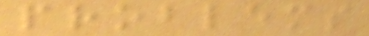problems
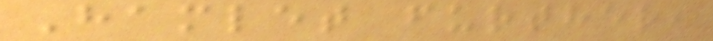Hamlet further,
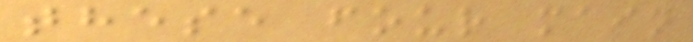these four main
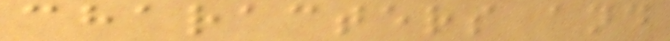characters and
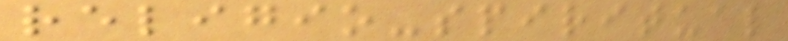religio-spiritual
